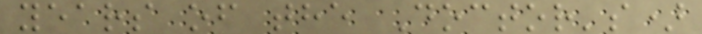years of the Doctor's)
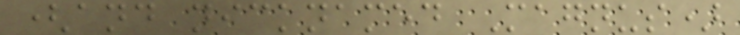(and nicknamed Magnus)
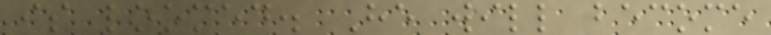is loomed. He will become
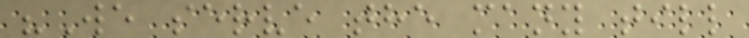"We serve the many till
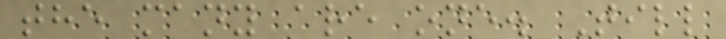the many are one. Till
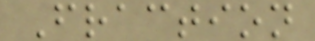Fraction
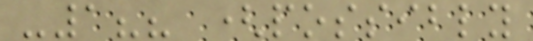-1?? (possibly
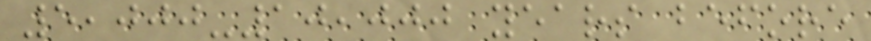5,000-10,000 years before
